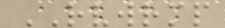RVWRMP
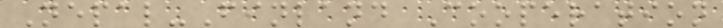Nepal-Finland Cooperation
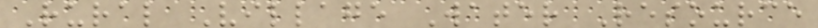Rural Village Water Resource
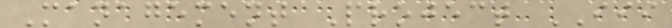Management Project III
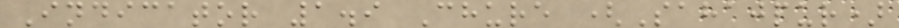Indicator 1.9 Chure (Sahajpur)
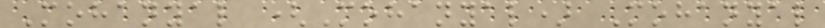Mohanyal (Mohanyal) Mohanyal
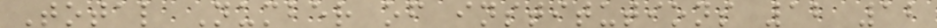Total Number of institutions 12 12
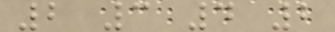2 3 4 2
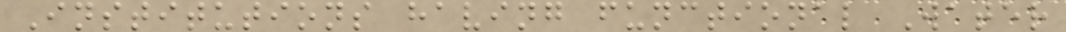Institutions having functional Water
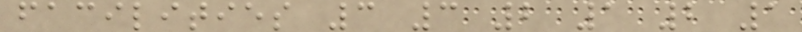facilities 3 3 2 1 2 1
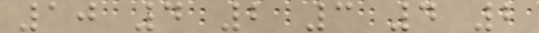10 4 2 3 4 2
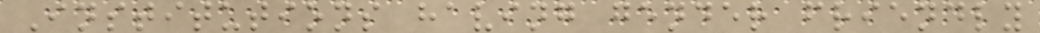Institutions having gender friendly
